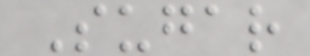Sugar
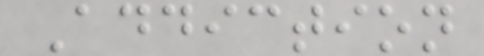Addiction
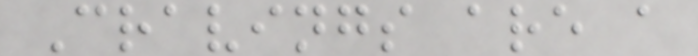Cravings are a
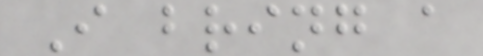I bring a
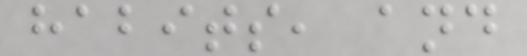habits, and
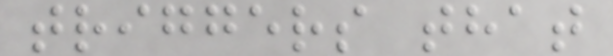triggers that
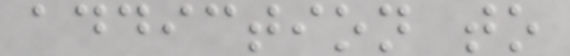addiction to
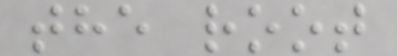the root
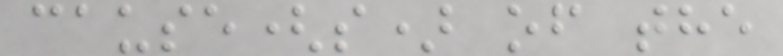cause(s) of the
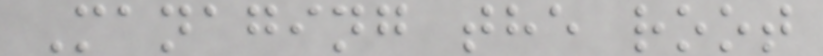Managing the root
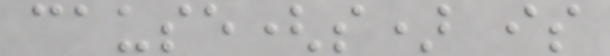cause(s) is
